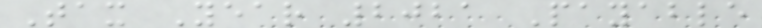Tax Year 2021 Payable
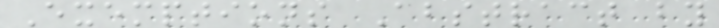Exemptions Abstract by
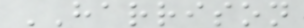HARRISON
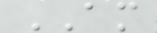AM
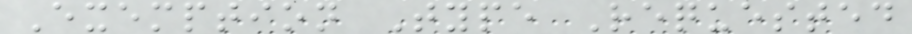Exemption Type Requested
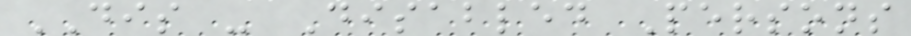DIS - Disabled Persons
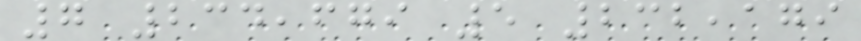7 234,679 5 232,179
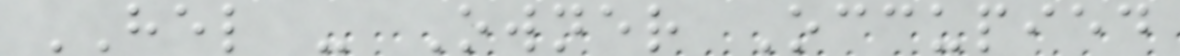HEL - Owner Occupied
